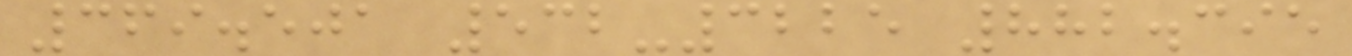369.501 532-3225 882.395
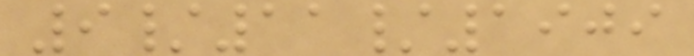9/11/1909
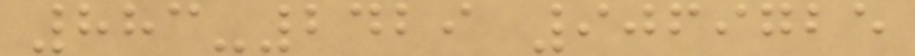883-2429 9069725
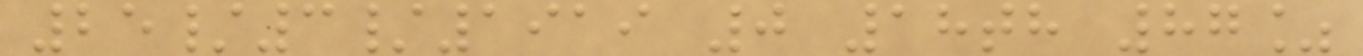25/3/1919 0 18th 87%
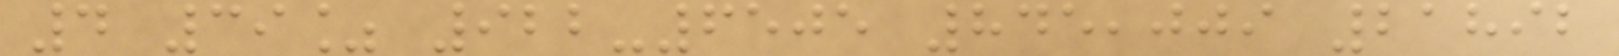4 39% 922-6505 845,009 21892
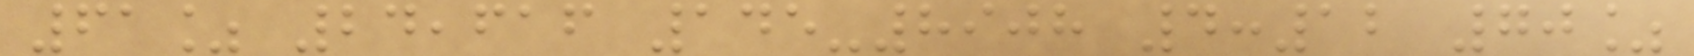61% 24,616 145-8908 4:12 70%
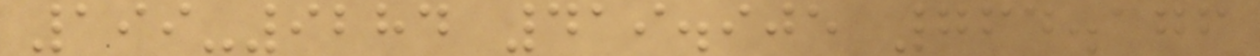199-9284 419.905 764.176
